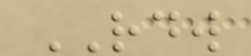RDW
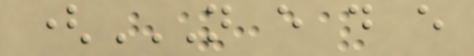(N E D E
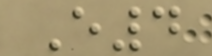E4
